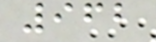962
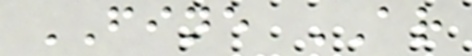FINE AR
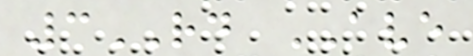3RD AVE
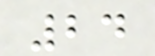24
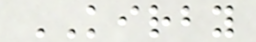KIRBY
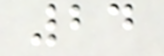24
